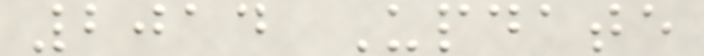2014 Update
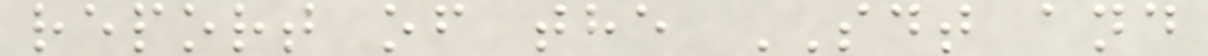report of the SDT and
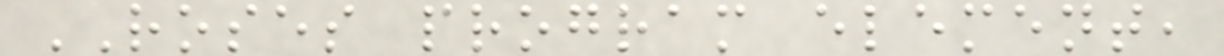ROSES program element,
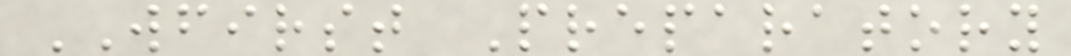WFIRST Preparatory
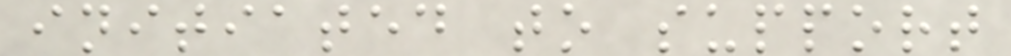initiated to support
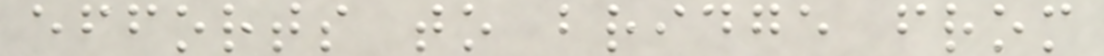efforts to bridge from
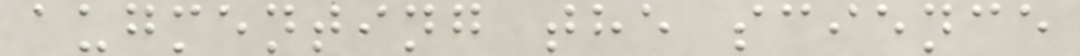augmenting the science
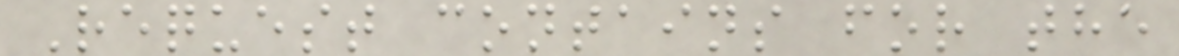Request contains for the
